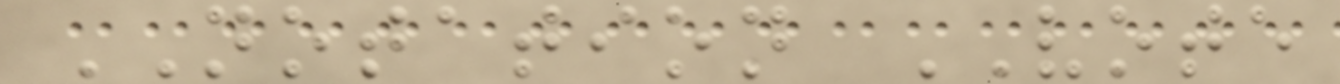NOTATION VOTE
